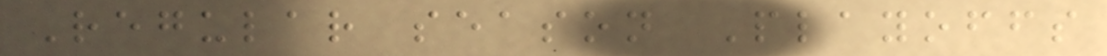Regular season Playoffs
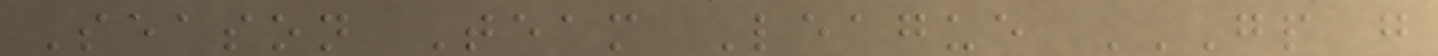Season Team League GP G
